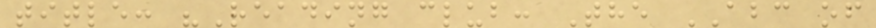title: "Reading club: The ABC of
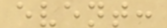event:
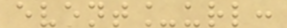event_url:
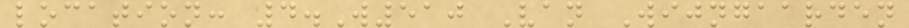location: 4.W510 Van Wijngaarden
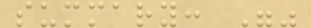summary: ""
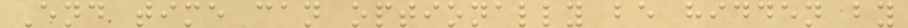End time can optionally be hidden by
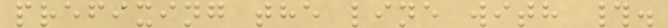prefixing the line with #.
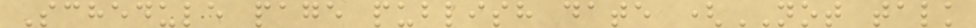Schedule page publish date (NOT talk
